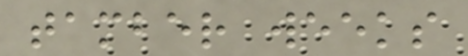tamber weeks
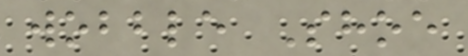wobble Shoe
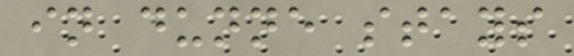in dunne stays
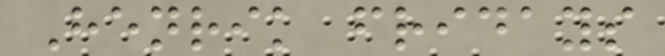Henrik fridays
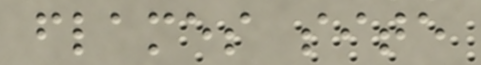flames site
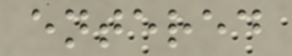entered
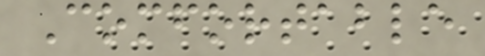Comfortable
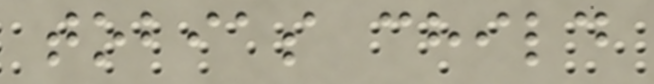tobias child
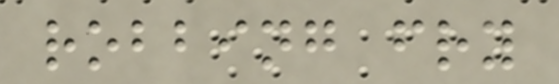robbing fry
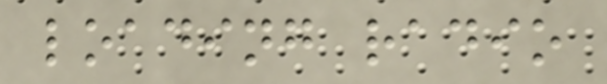loading radio
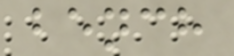bench
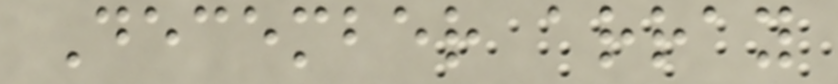December array
